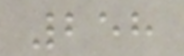258
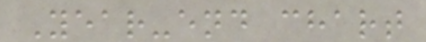Year-end chart
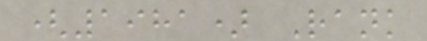(1981) Rank
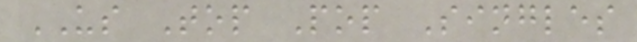US Top Pop Singles
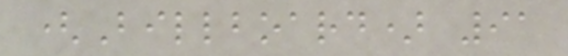(Billboard) 91
